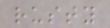rusty
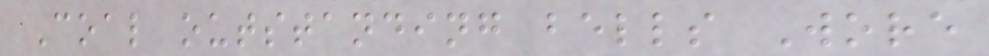Coal outstanding bells Wore
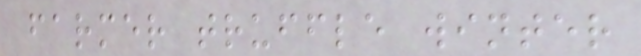farmer truffle winter
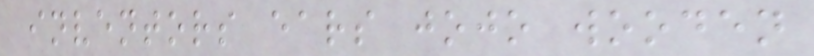inventors ears jojo wooden
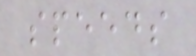speeds
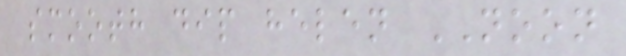smooth dip helen NOON
